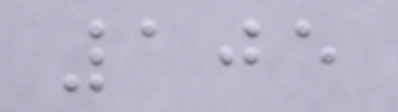105
